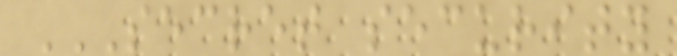SECRET SECURITY
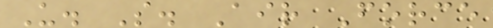U. S. Air Force
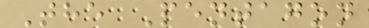The Pentagon
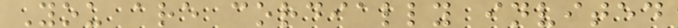You are cordially invited
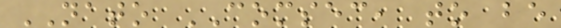NATO COMSEC, to be
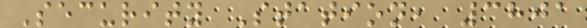Security Station, 3801
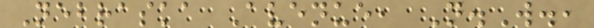Nebraska Avenue, N.W.,
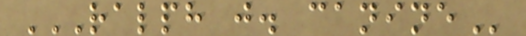RALPH J. CANINE
